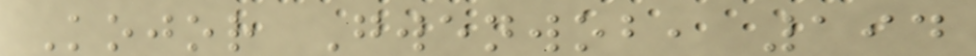Kojor Gwenwob, 194
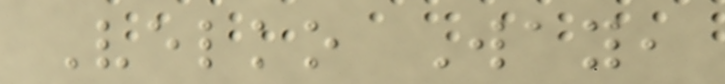Velko Way,
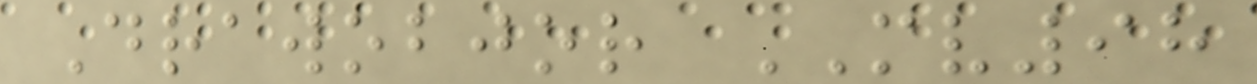Drawobjor MV98
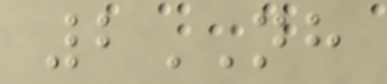2NH
